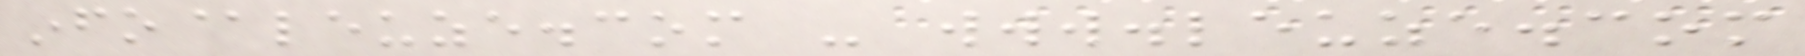info@leuze.com - www.leuze.com
